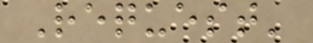Request'
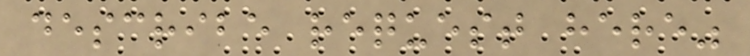describe request here"
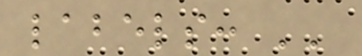labels: ''
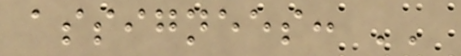assignees: ''
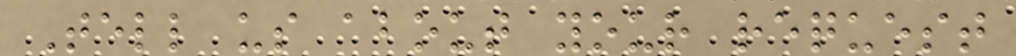Tell us about your request
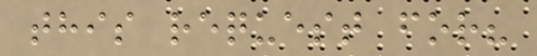this request for?
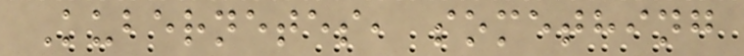Kubernetes, something
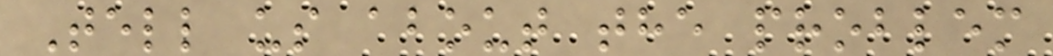Tell us about the problem
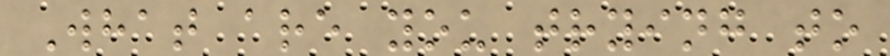What are you trying to
